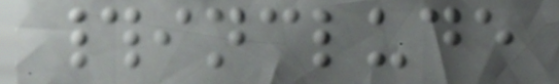#include
